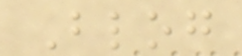Blog
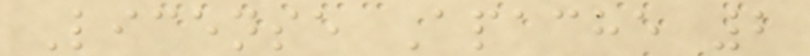License Apache 2
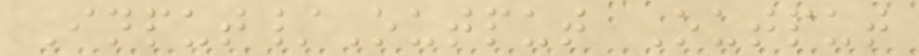Input/Output Output
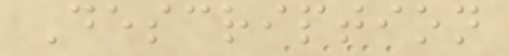Description
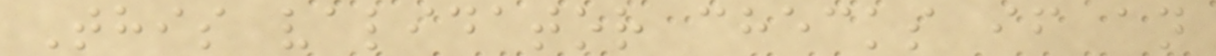This validator checks if an
